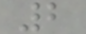2
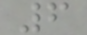6
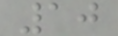10
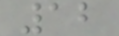12
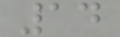14
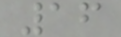16
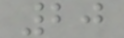20
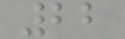22
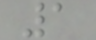1
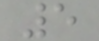5
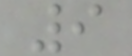9
